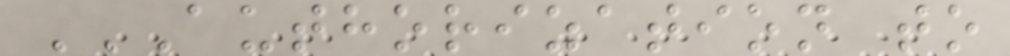AUTHORIZATION TO
